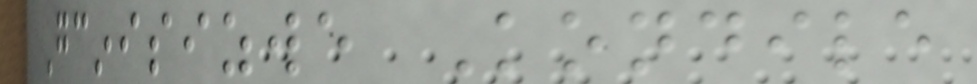Gcinisizwe Kondile
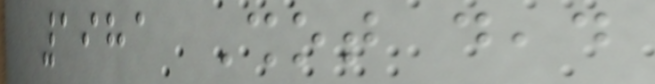1981 Shot dead
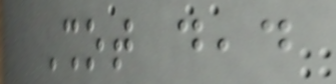Shot dead
